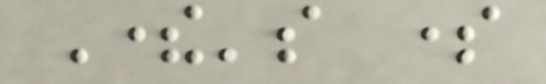There's some
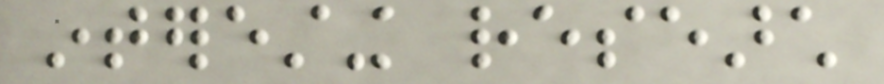interesting research
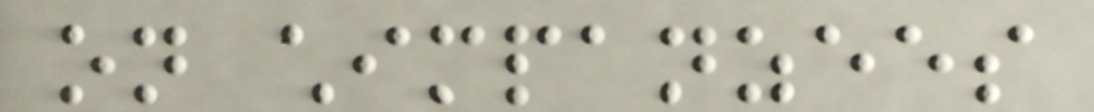on chimpanzees
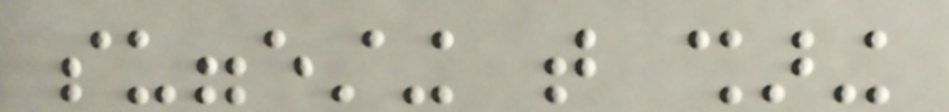suggesting that sharing
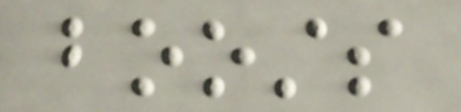boosts
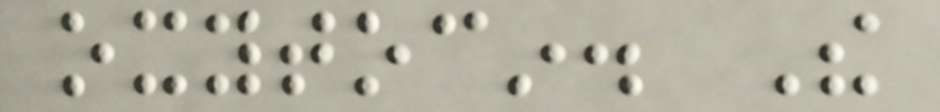oxytocin. The
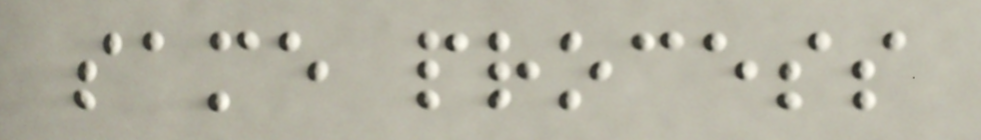same process
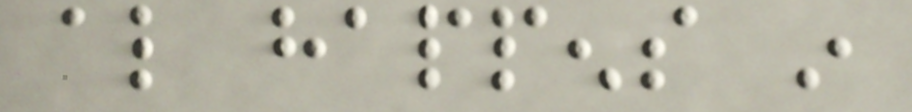also happens in
